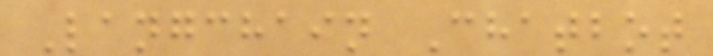Langchain Chatbot
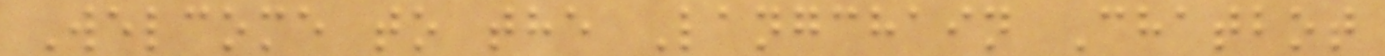Welcome to the Langchain Chatbot
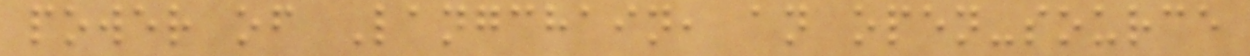power of Langchain, an open-source
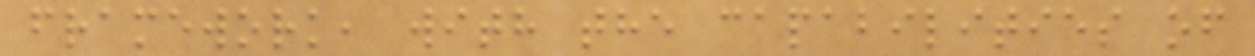framework, with the capabilities of
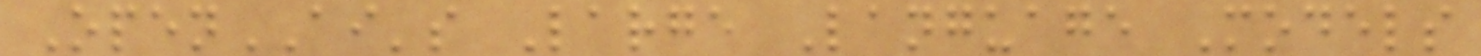OpenAI's Large Language Models
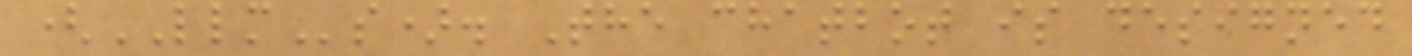(LLMs). The chatbot is designed
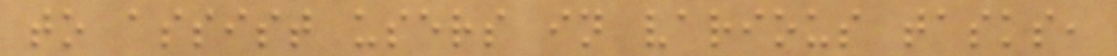to assist users in various tasks,
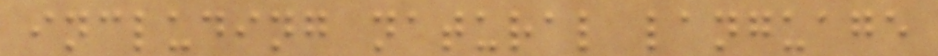including natural language
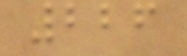226
